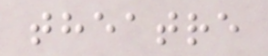theatre
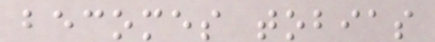becomes tobias
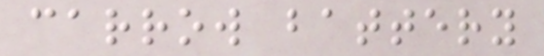carrow battery
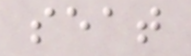seat
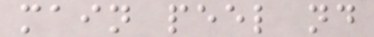main peel nd
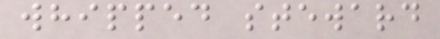whipped steward
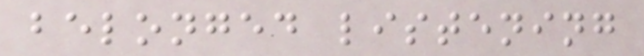belonged listening
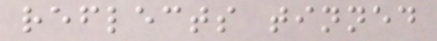reflects tinned
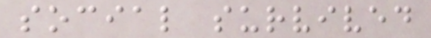social survived
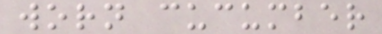worn cucumber
